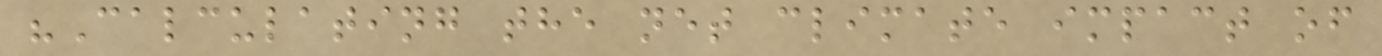"Calculating the net climate impact of
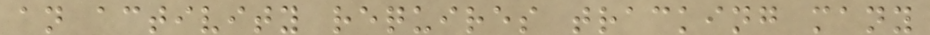an activity requires tracking many
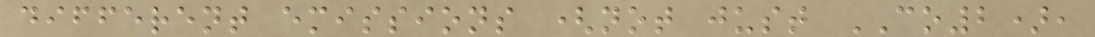different emissions (not just CO2),
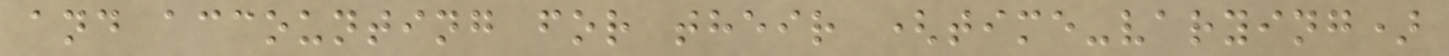and accounting for their (time-varying)
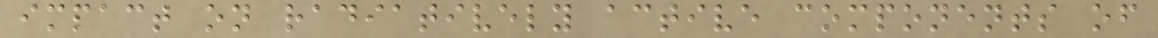impact on radiatively active components of
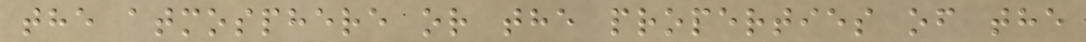the atmosphere or the properties of the
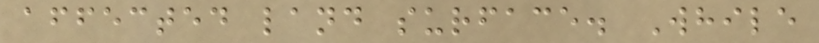affected land surface. While
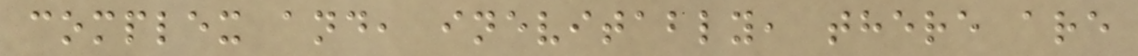complex and, inevitably, there are
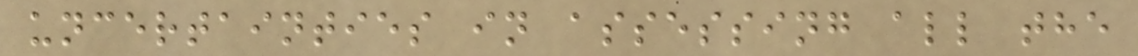uncertainties in assessing all the
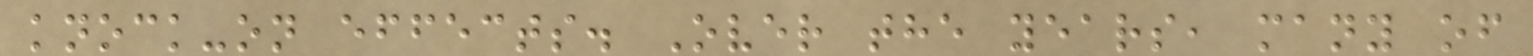knock-on effects. Over the years, many of
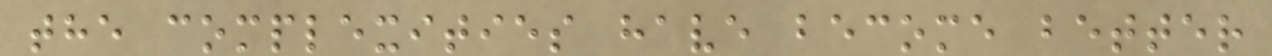the complexities have become better
